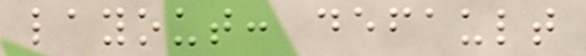layout: default
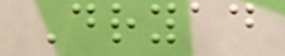Dryad
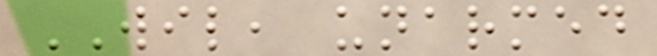WIL, unarmed
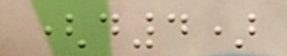(d4)
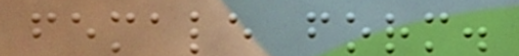female form.
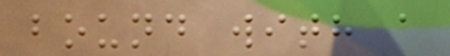bound with a
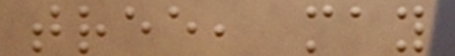tree, may
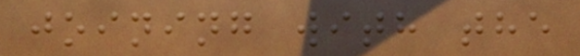joining with the
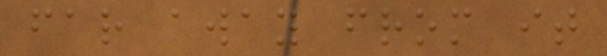far away from it
